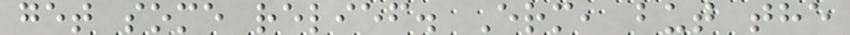get some relief. Erm, but the
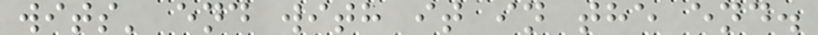wits' end with it in the end.
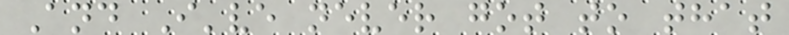And I've never got to that
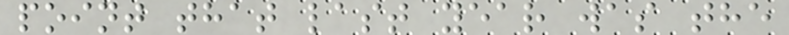point that last year was the
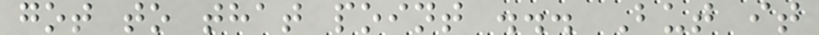got to that point ... But it
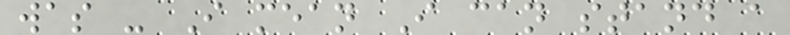was - I mean I can stand a
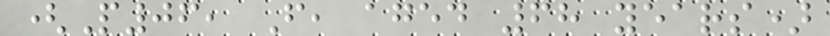(P06, F, aged 68 years)
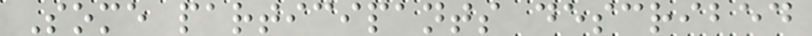Some participants described
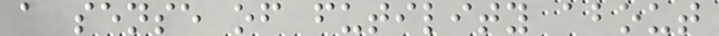a sense of futility about
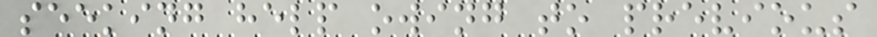seeking help owing to previous
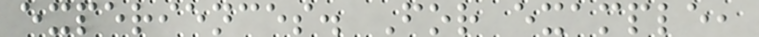experiences. For example,
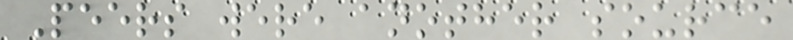Peers were another source
